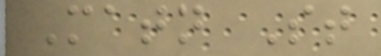Matn St
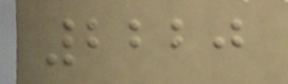2220
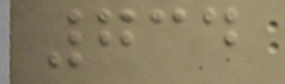734
